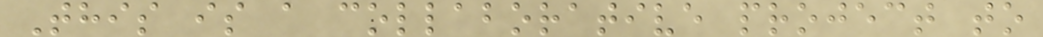This is a collaborative project to
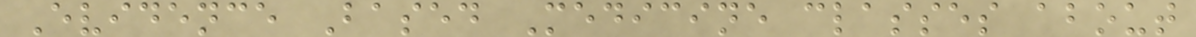Evidence Based Medicine classes about
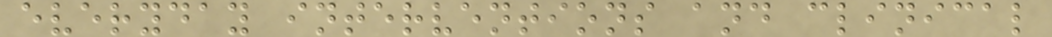everyday interventions and clinical
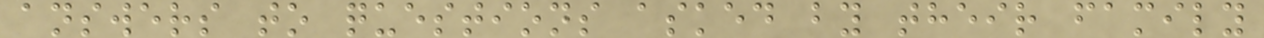answers to questions asked by their family
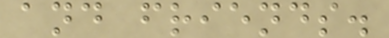and friends.
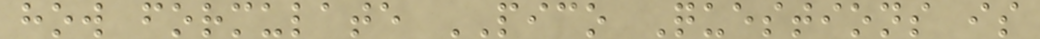how formulate PICO Questions is
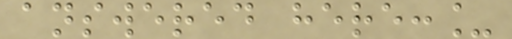answered here:_
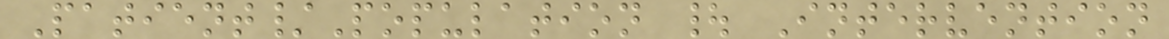Patient/Population | Intervention
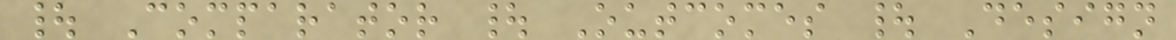| Comparator | Outcomes | Design
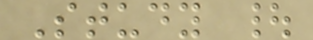Study |
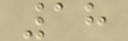18
